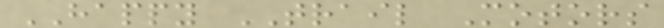HAPPY TRAIL Motors
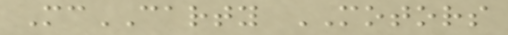McCARTY MOTORS
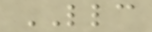LLC
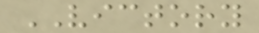VICTORY
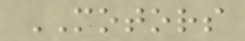MOTORS
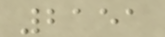2151
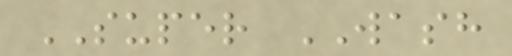SUPER WASH
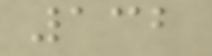132
